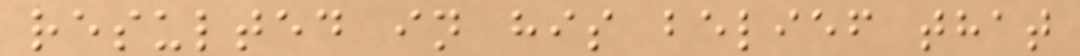resulted in his belief that
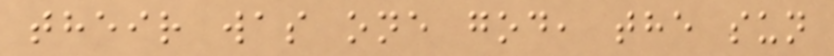their was one god, the sun
